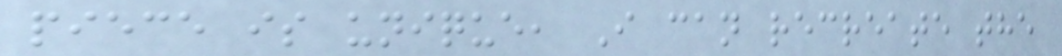piece is unique, I can recreate the
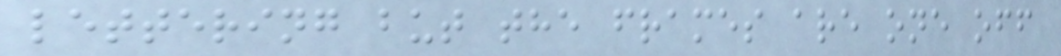lettering but the frames are one off
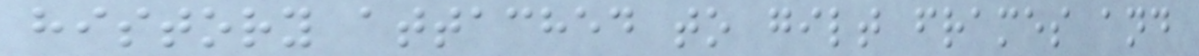history attached to gilt frames and
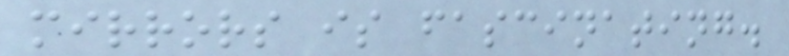mirrors is fascinating.
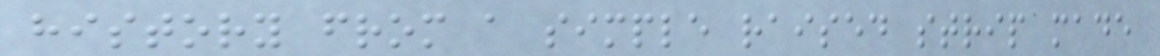history from a simple raised strip made
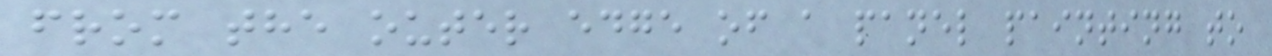from the outer edge of a panel painting to
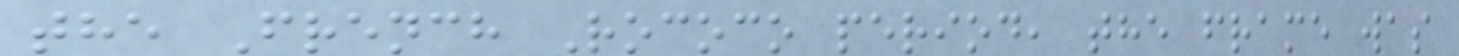the French Rococo period, the frame was
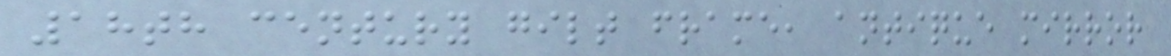18th century gilt frame, antique mirror
